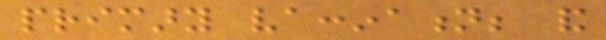primary vaccination; and
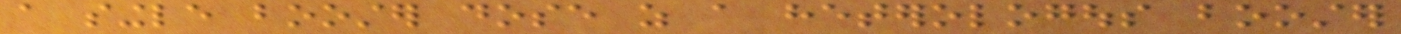a single booster dose as a heterologous booster
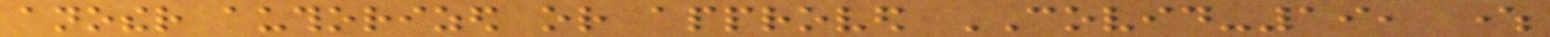another authorized or approved COVID-19, where
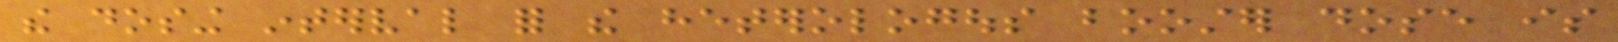the dosing interval for the heterologous booster dose is
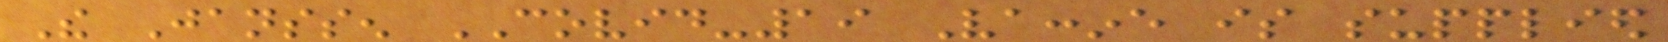The Janssen COVID-19 Vaccine is supplied
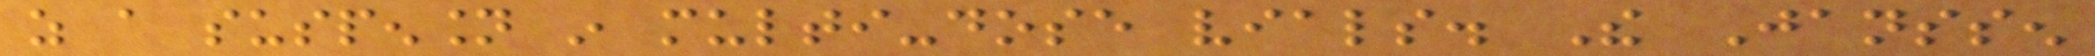as a suspension in multi-dose vials. The Janssen
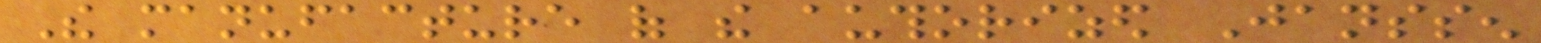The manufacture of the authorized Janssen
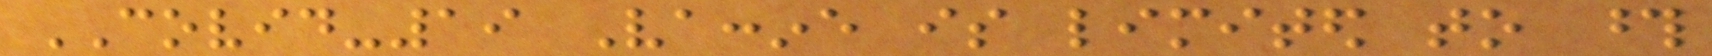COVID-19 Vaccine is limited to those
